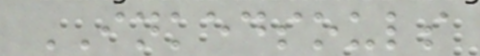INKEDSOULS
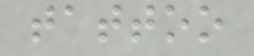tattoo
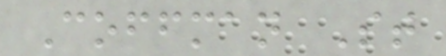Coffman St
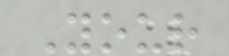Your
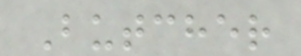Butcher
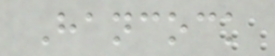Hancock
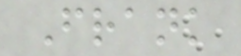Frank
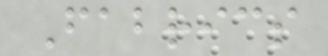Fabrics
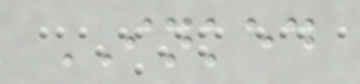INKED
